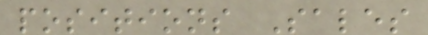positions Sales
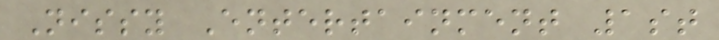Nissy Entertainment 1st
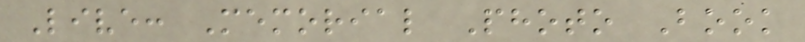Live: Memorial Photo Book
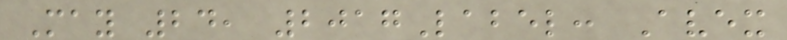May 24, 2017Label: Avex
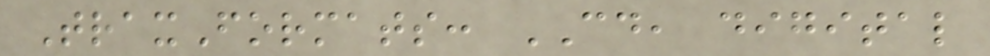TraxFormats: CD, digital
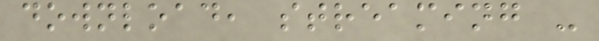download, streaming -
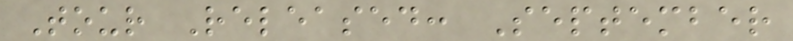Tour Released: September
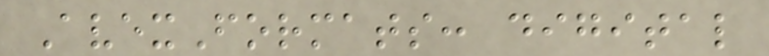AvexFormats: digital
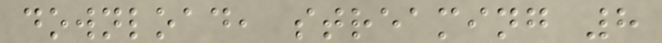download, streaming 8
